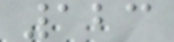123
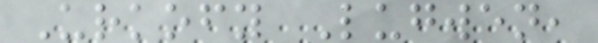Urkofy Lugwen,
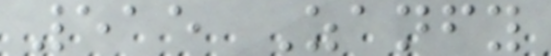515 Zanfy
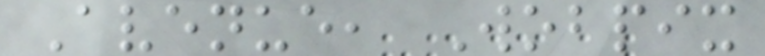Avenue, Wobpix
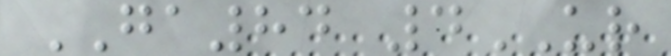GA84 4UR
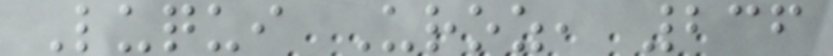Luqui Uroz, 236
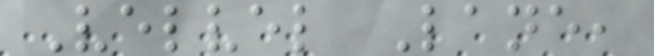Velvel Lane,
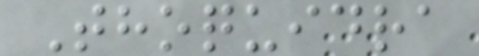Thoquidra
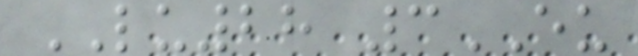LU28 3EU
